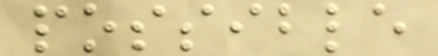possible
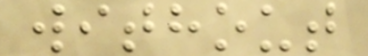without
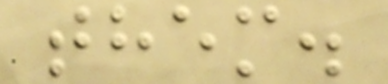them.
